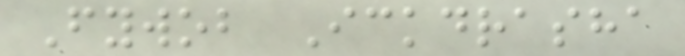Fywob Ickdrasha
